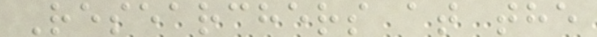Researchers at the
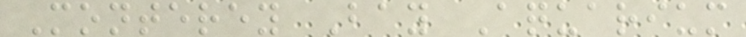Monterey Bay Aquarium
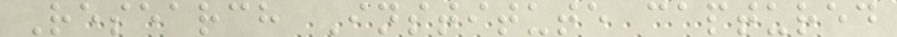Research Institute captured
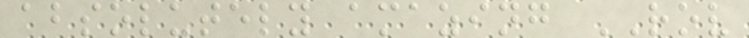absolutely amazing ROV
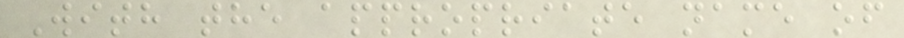With the appropriate name of
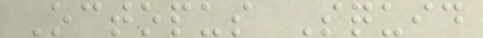Octopus Squid
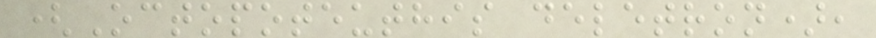(Octopoteuthis deletron),
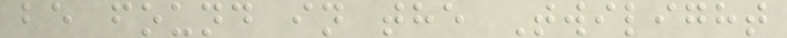be found in the Twilight
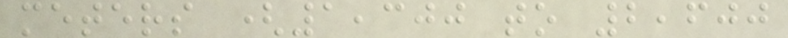meters (1,300 to 2,600
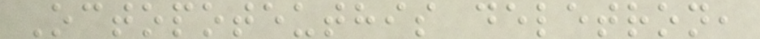Octopoteuthis deletron,
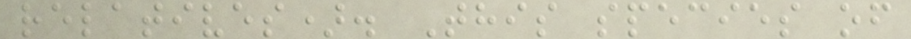relatives). This species of
